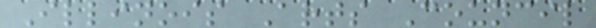Illinois Arts Council
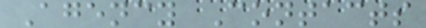Agency Contacts
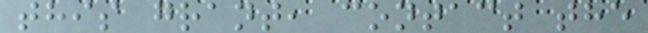this grant, contact the
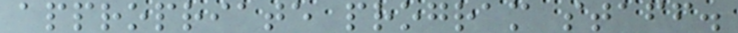appropriate program staff.
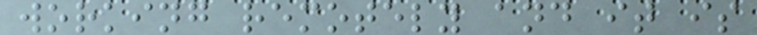working remotely and it is
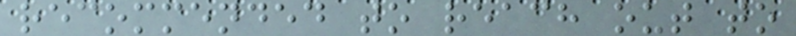recommended to reach out to
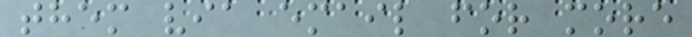them via email for more
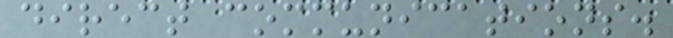direct communications.
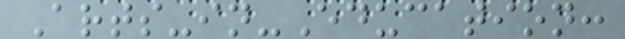Arts-in-Education:
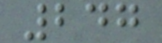247
